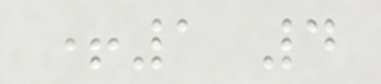+1 4
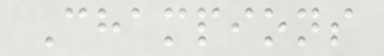Champions
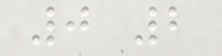0 2
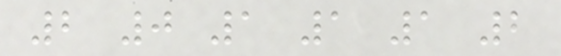2 0 1 1 1 2
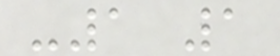-1 1
